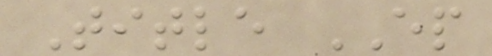Title EP
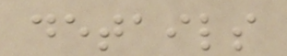details
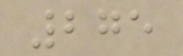275
